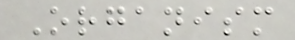Organism
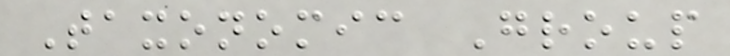Taxonomic Group
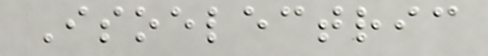Isoelectric
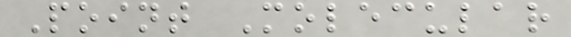Point Molecular
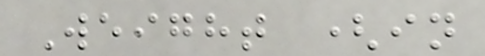Weight (in
